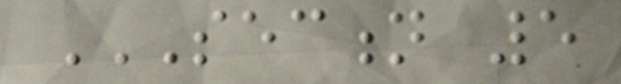SECTION 5
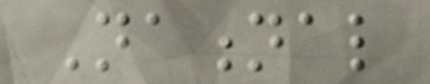National
